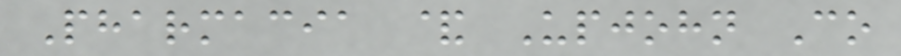Pharmacia & Upjohn Co
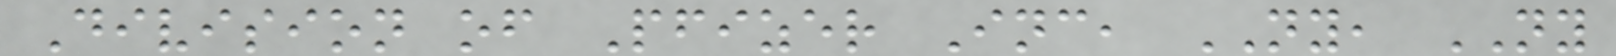Division of Pfizer Inc, NY, NY
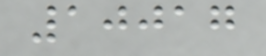10017
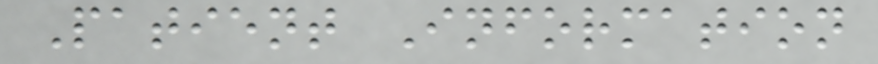Patient Information
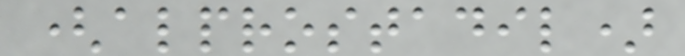(alprostadil)
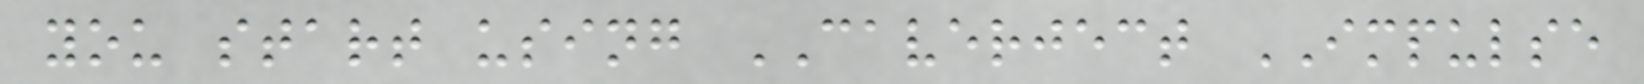you start using CAVERJECT IMPULSE
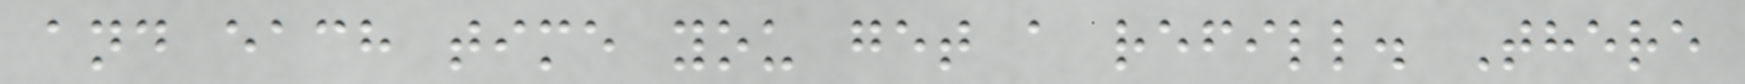and each time you get a refill. There
